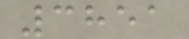3851
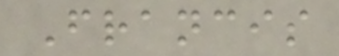Francis
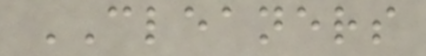CLEANERS
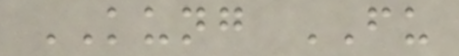KUNG FU
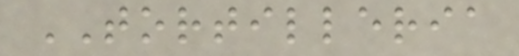TORTILLERIA
